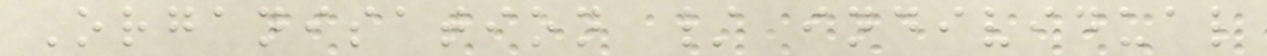Organisation / individual
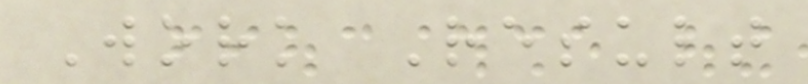Work Result
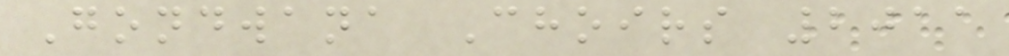Gondwana Choirs 2011
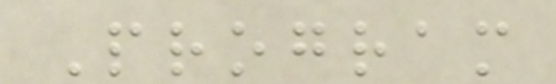Program
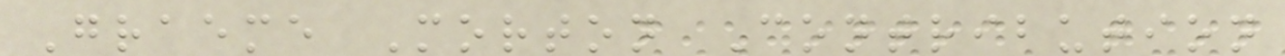Graeme Morton Contribution
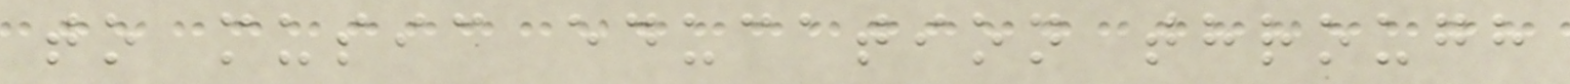to music education through
